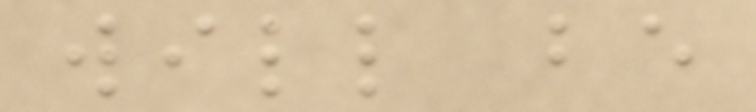will be
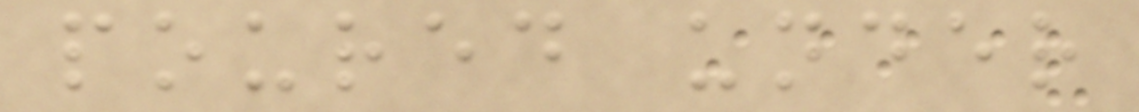poured under
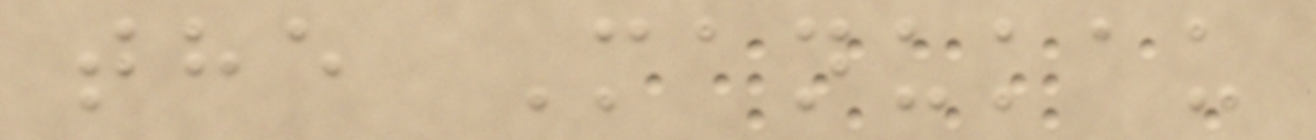the Manukau
